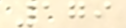179
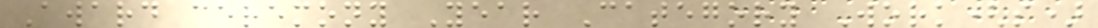Award ceremony Year Category Work(s)
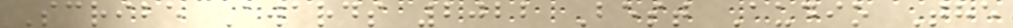Scribe Awards 2022 Best Audio The
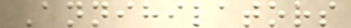Annihilators
